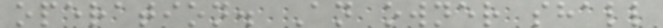operation. An owner shall
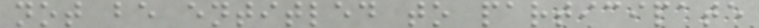not be entitled to participate
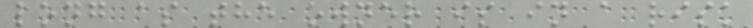long as the owner is in a risk
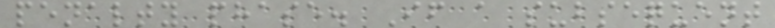penalty phase. If a subsequent
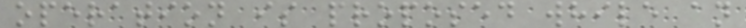operation is proposed while an
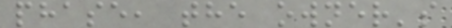phase, the owner's
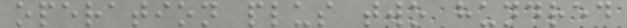operation plus two hundred
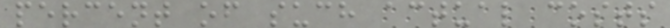percent of such actual costs
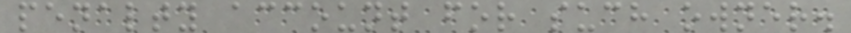penalty account for such owner.
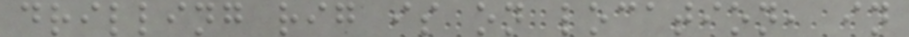drilling rig is on location, in
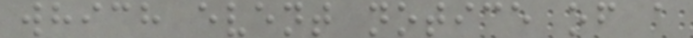which event notice of a
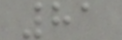81
